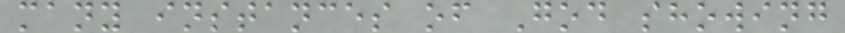many instances of God showing
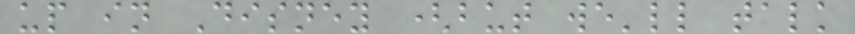up in Disney (but we'll talk
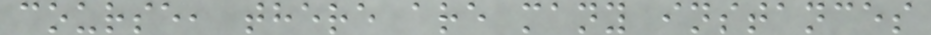course, there are many instances
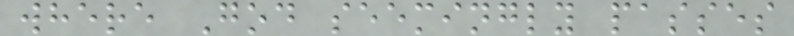where God seemingly passes
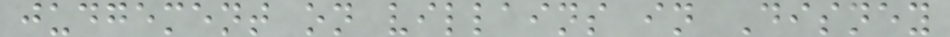judgement on villains in Disney
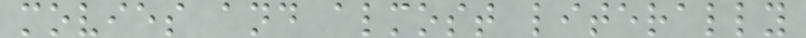movies and almost literally
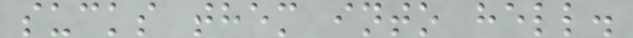sucks them into hell.
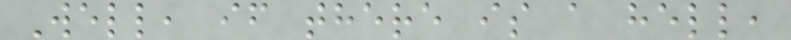Well, if there is a hell,
